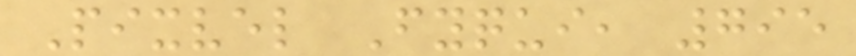Pixvel Fyqui, 795
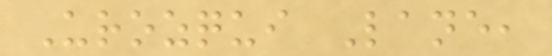Urozqui Lane,
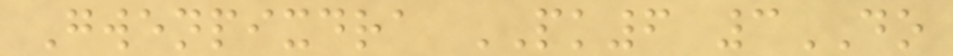Gwenpixdra PK6 3DO
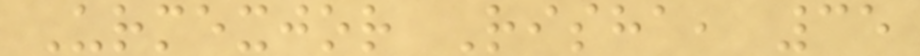Urmexjor Risha, 35
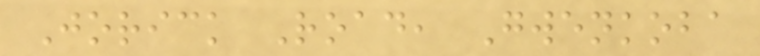Jorick Road, Gwenkoba
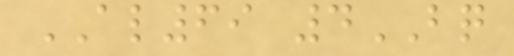AL69 4BQ
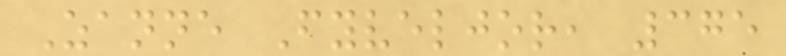Zanne Fyveljor, 375
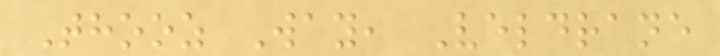Thooz Way, Veldrane
